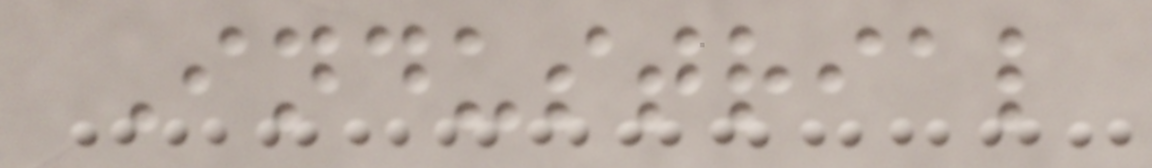Industrial
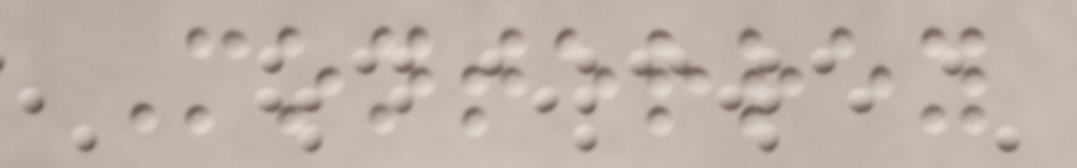Monterrey
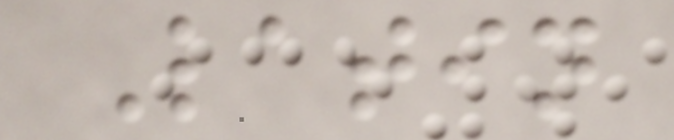Latin
